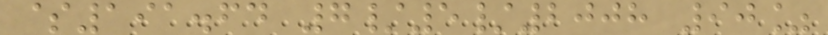$191.64 7/5/2008 90%
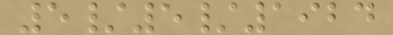5/5/1924
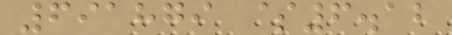691879 $6.12
